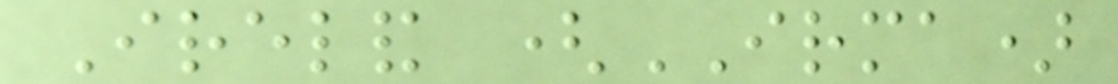Ireland (IRMA)
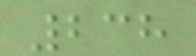238
